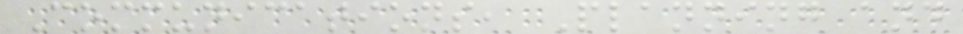Communications, Planning and
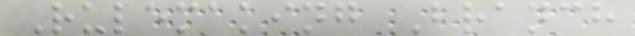Rulemaking Branch
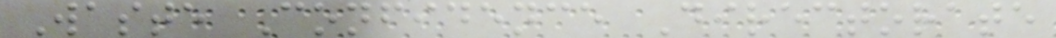Waste Confidence Directorate
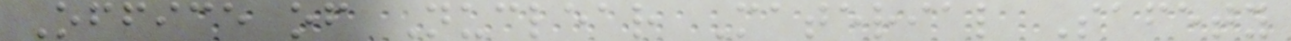Office of Nuclear Material Safety
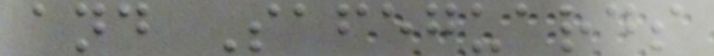and Safeguards
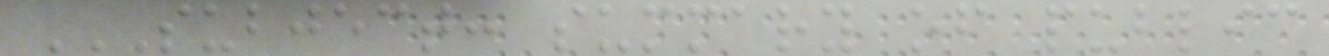SUBJECT: SUMMARY OF PUBLIC
